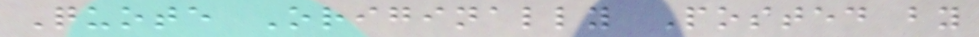Quote Originally Posted by
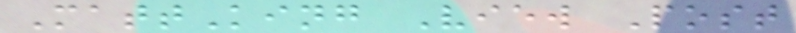MattKing View Post
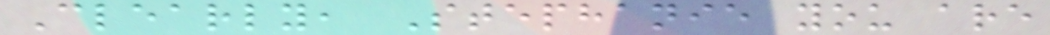Clearly, Stephanie you are
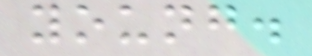young.
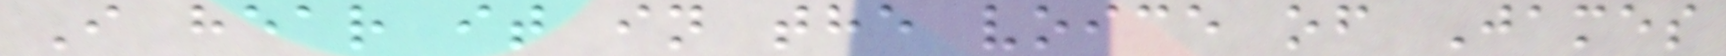I hear it in the voice of James
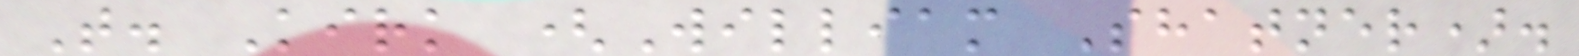T. Kirk (William Shatner).
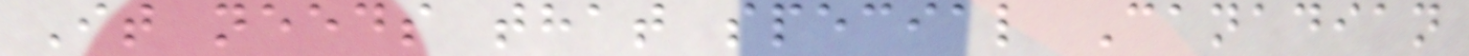It needs that special Canadian
